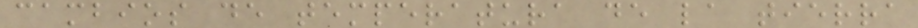cambios de temperatura de la tierra
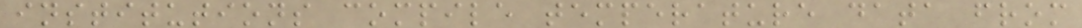institutions compile temperature data from
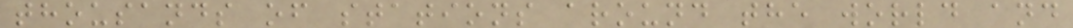thousands of stations around the world and
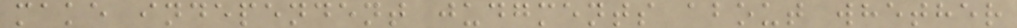make independent judgments about whether
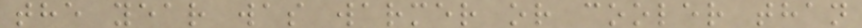the year was warmer or cooler than
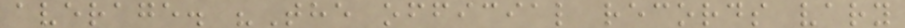average. "The official records vary
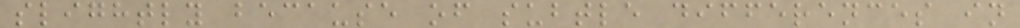slightly because of subtle differences in
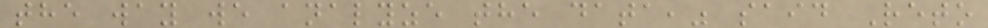the way we analyze the data," said Reto
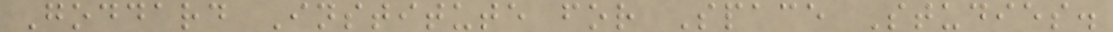Goddard Institute for Space Studies.
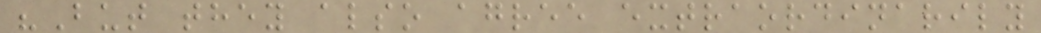"But they also agree extraordinarily
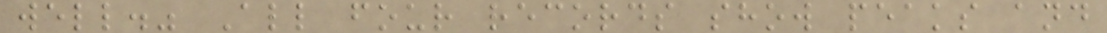well." All four records show peaks and
